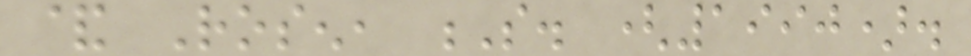& Rosen, S. (1990).
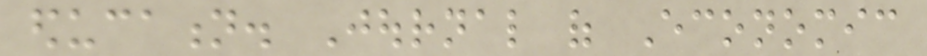education. Journal of Economic
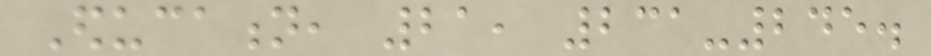Education, 21, 231-245.
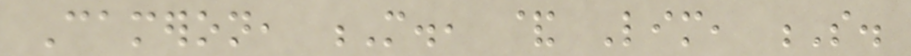Cameron, M., & Lim, S.
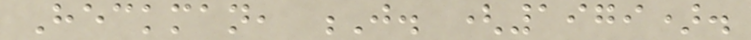Heckman, J. (1979).
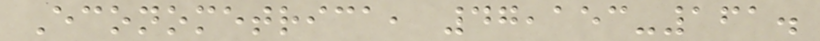Econometrica, 47,153-161.
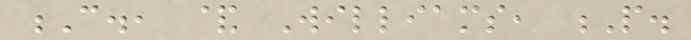C., & Williams, P.
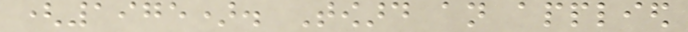(1975). Toward an applied
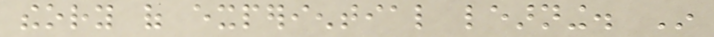theory of experiential learning. In
